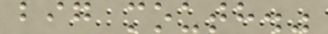big mouth."
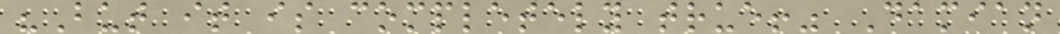"But it is completely true!" Damian
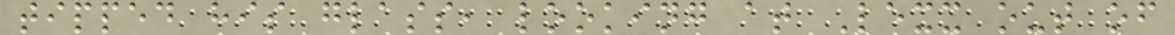tipped his glass, looking at Lexx out of
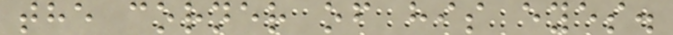the corner of his eyes.
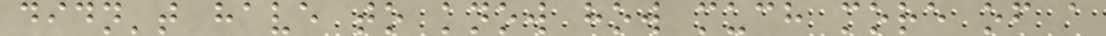didn't have to know how much more of a
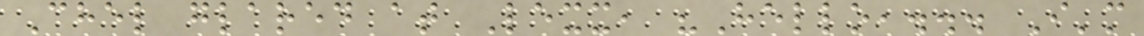Chel glared at Lexx, "Hello,... I'm
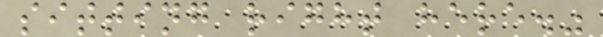sitting right here."
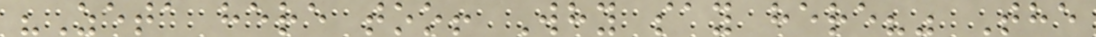"Zeta here too! Why say here?" The
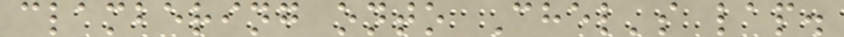clambering onto Chel's lap.
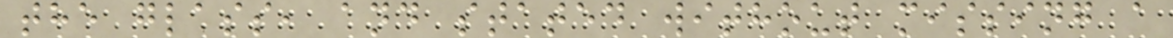the glass, and stated without missing a
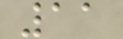11
